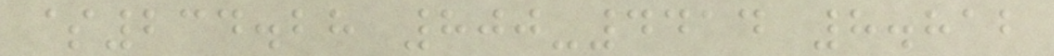$234.28 800-4414 8.812
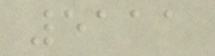5111
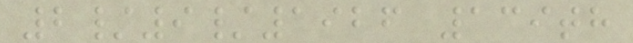2/9/1926 139th
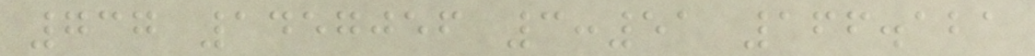737 1457056 3:51 166.121
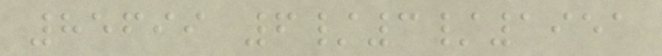85699 6/3/1951
